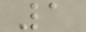1
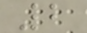2
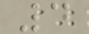4
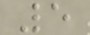5
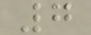7
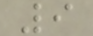9
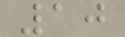10
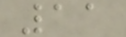11
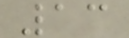13
